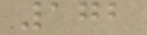172
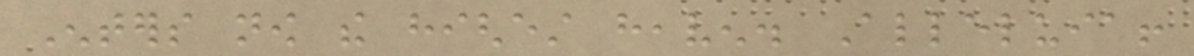Enters now the highest heaven. Alleluia!
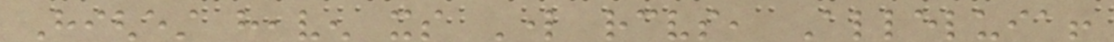Highest heaven its Lord receives, Alleluia!
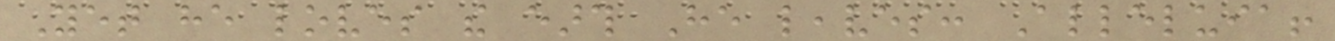Yet he loves the earth He leaves: Alleluia!
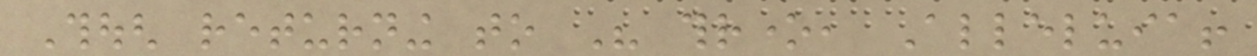Though returning to His throne, Alleluia!
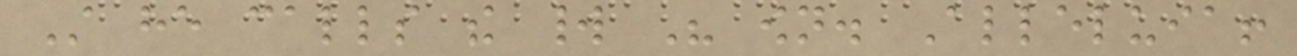Still he calls the world His own. Alleluia!
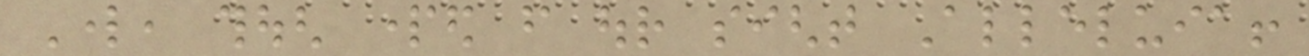Lord, though parted from our sight Alleluia!
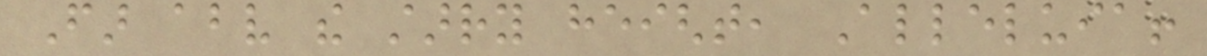Far above the starry height, Alleluia!
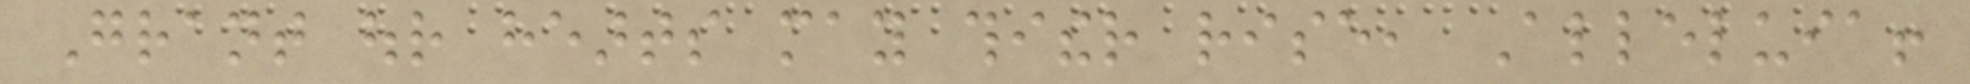Grant our hearts may thither rise, Alleluia!
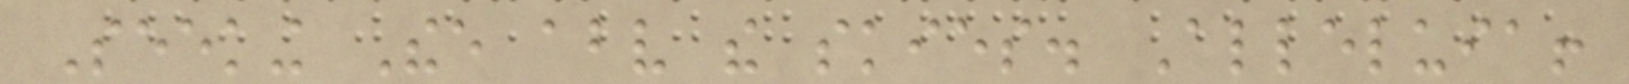Seeking Thee above the skies. Alleluia!
